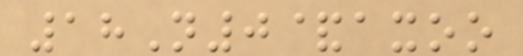18N0&axoo
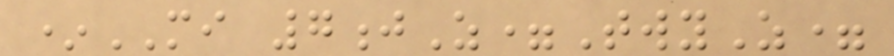*MI 7jZ=TwyZ=
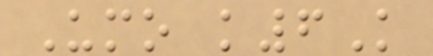Umo k6K
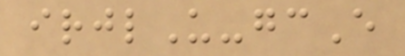irjlU-gcE
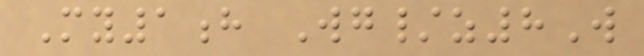My1h Wg/z8W
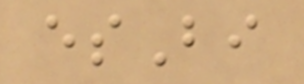esBi
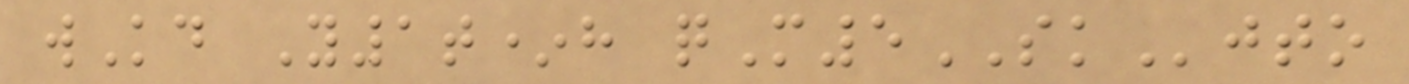wKd Y1t*h qM5SKjto
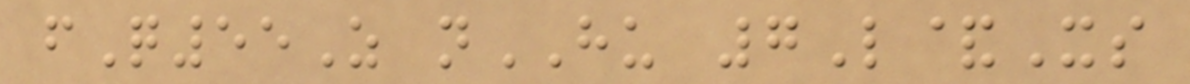fQ55Z nHU 7L&Xs
